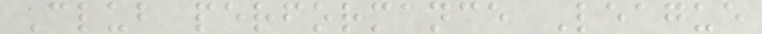Club performance League
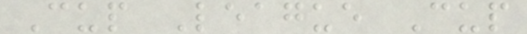Cup League Cup
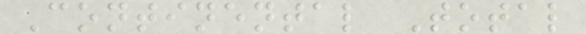Continental Total
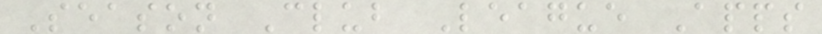Season Club League Apps
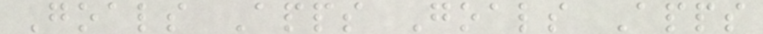Goals Apps Goals Apps
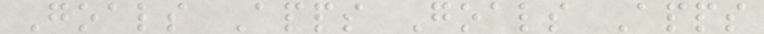Goals Apps Goals Apps
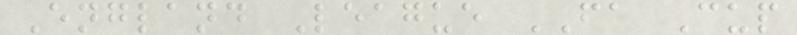England League FA Cup
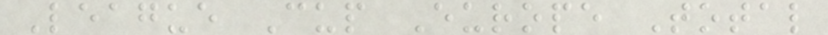League Cup Europe Total
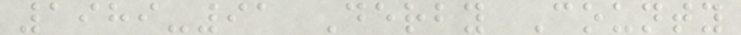1989-91 Derby County
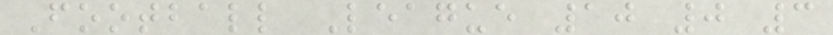Football League 10 0 3
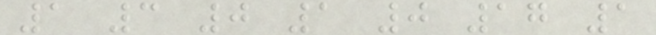1 3 0 1 0 17 1
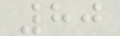80
